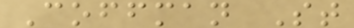Coffman St
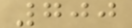700
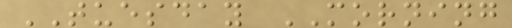TUESDAY MORNING
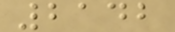2142
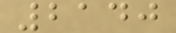2140
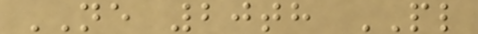NE 20th PL
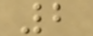2
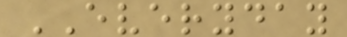EVERYDAY
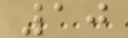10
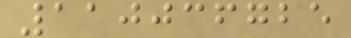110036725
